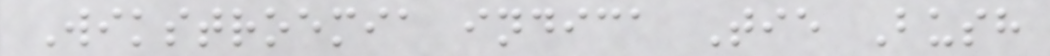Wikstroemia indica Tie Bush
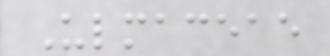Ulmaceae
